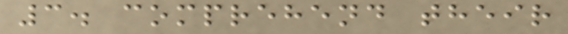3. comprehend their
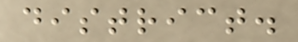district.
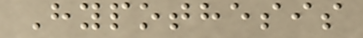Hypothesis
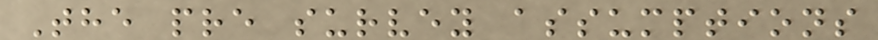The pre survey assumptions
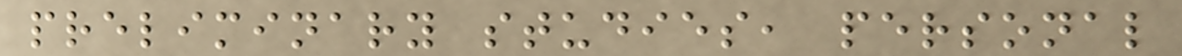preliminary studies, personal
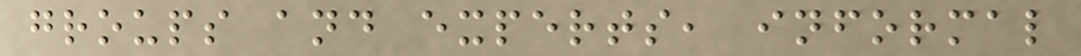groups and experts, informal
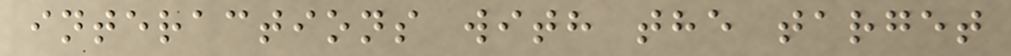interactions with the target
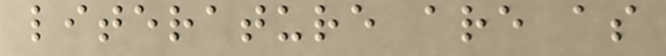literature are as
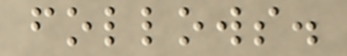follows.
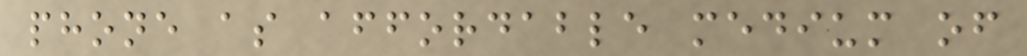phone as affordable medium of
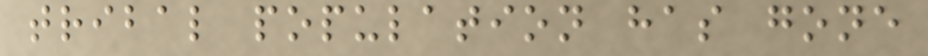tribal population has gone
